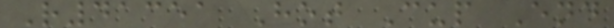R41351 Hot Cup End
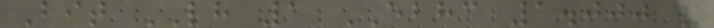Bit LH 1 EBHC 1.000 x
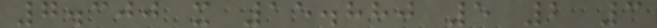7.300 x 15.880 5 2 3
